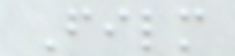Film
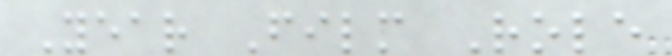Year Film Role
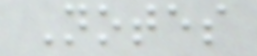Notes
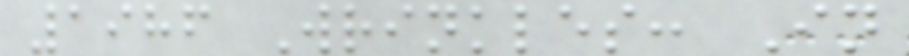1986 Wrinkles: In
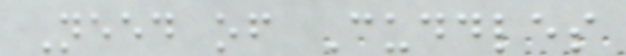Need of Cuddles
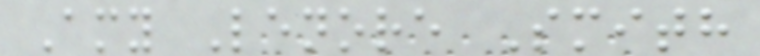Amy Lenore Smith
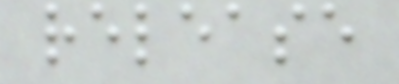release
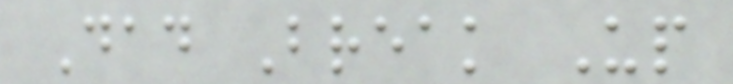Dad Break Up
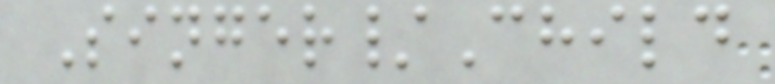Singer/Child
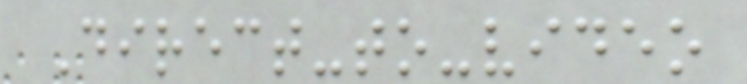Direct-to-video
